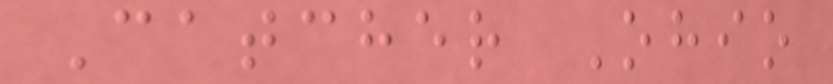Catcher Ohio
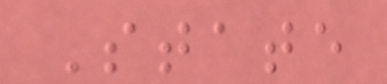State
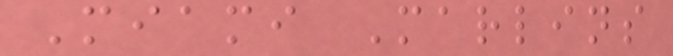Miami Marlins
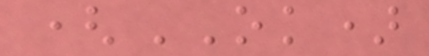(OK)
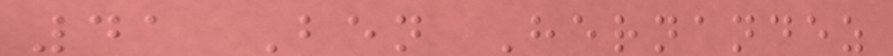41 Ben Hernandez
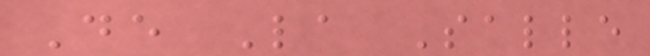De La Salle
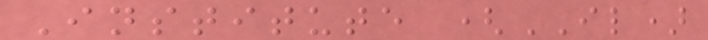Institute (IL)
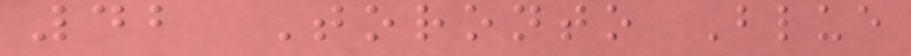42 Toronto Blue
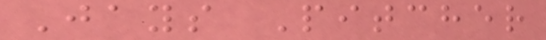Jays Pitcher
